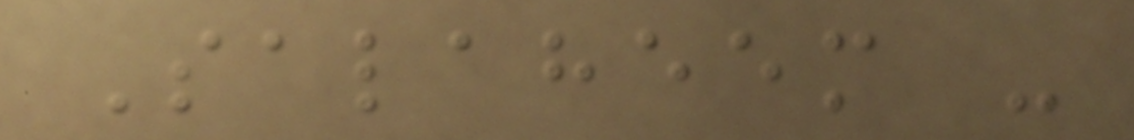Salaheem -
